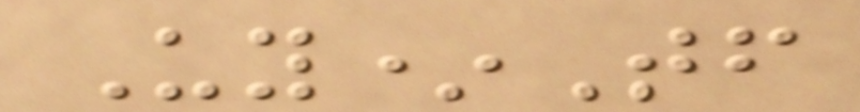Uy*Tf
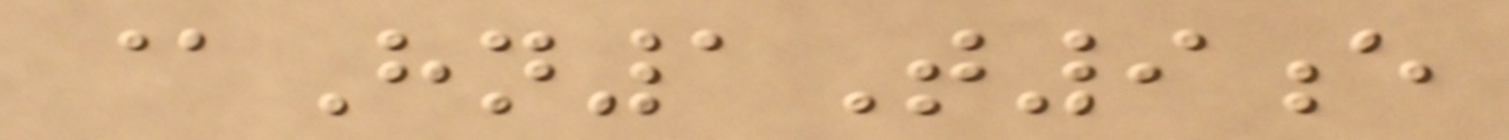@Hn1T9e
